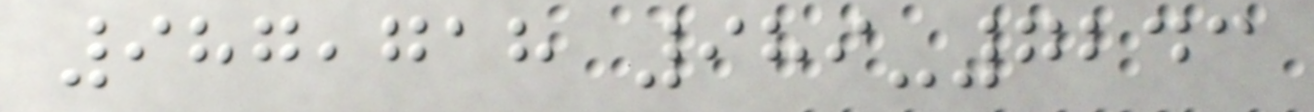987,718 989-7243
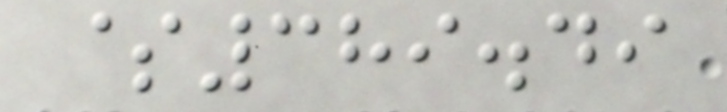$389.49
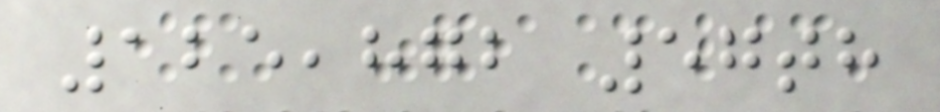125,872 57th
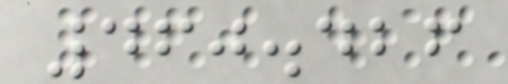460.426
